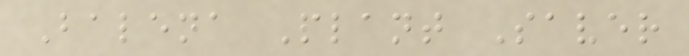Balena Plant Saver
